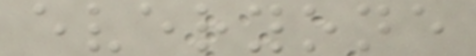everyone
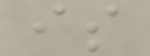is
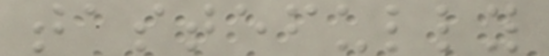tastefully
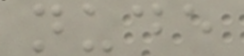nude
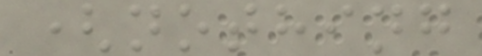(nothing
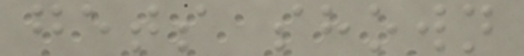gets shown
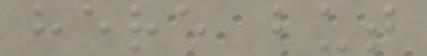here but
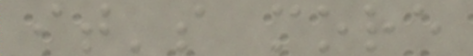it's more
